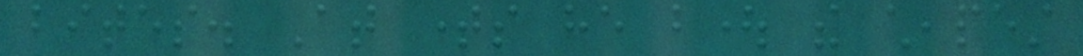bites. At times he bought the cheapest
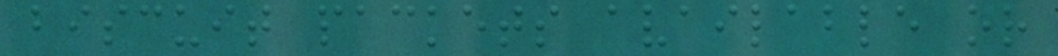biscuit packets available or
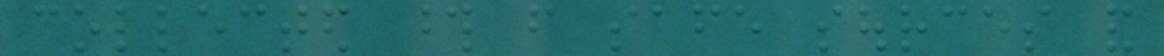collected those from safe sources and
